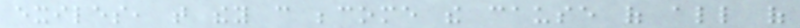exiles, that they can become the cause of all of
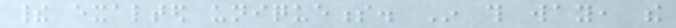their exalted uniqueness. In this way, the
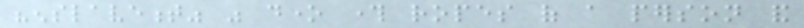"enslavement" was done through ropes of a person and
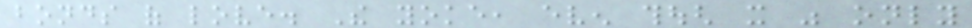bonds of love. The yoke, even though it was only
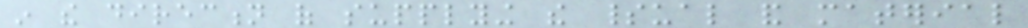in the direction of supplying the spiritual and material
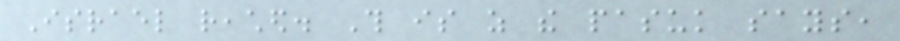Israel reached. This is as the pasuk says,
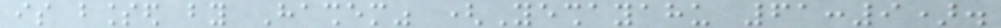is blessed by Hashem" (Yeshayahu 61:9).
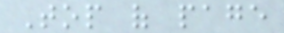Top of page
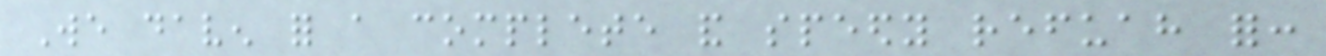We daven for a complete and speedy refuah for:
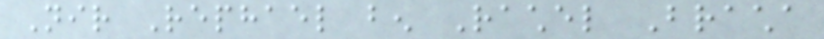Nir Rephael ben Rachel Bracha
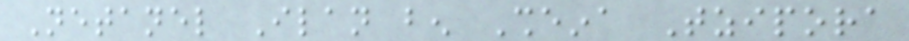Netanel Ilan ben Sheina Tzipora
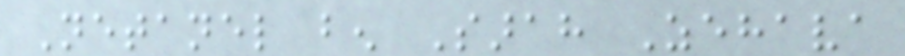Netanel ben Sarah Zehava
